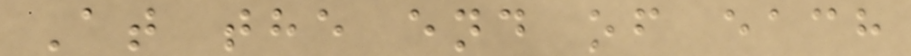At the end of each
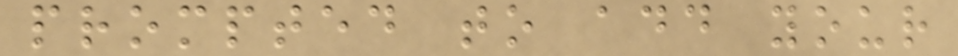prompted to add your
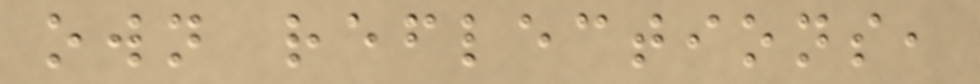own reflections,
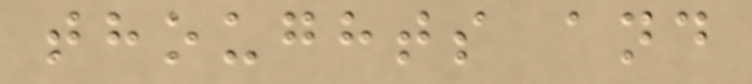thoughts and
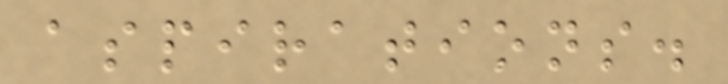aspirations.
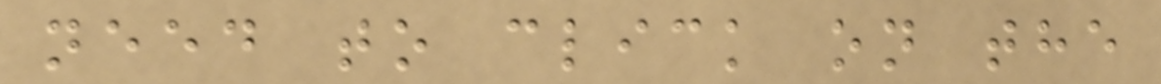need to click on the
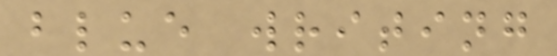blue writing
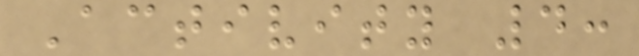Activity 4:
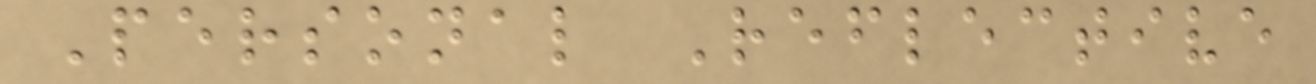Personal Reflective
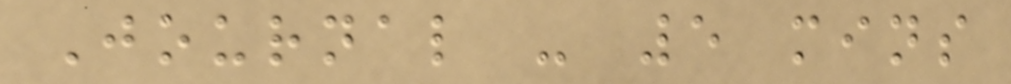Journal - 5 mins
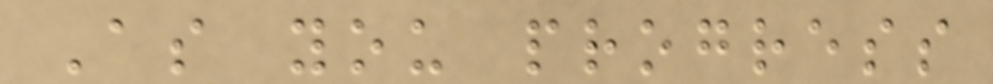As you progress
